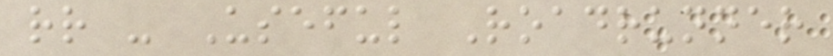rr - Useful Roadrunner
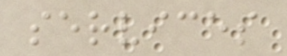services
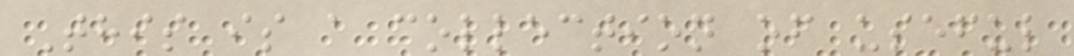This is a collection of useful
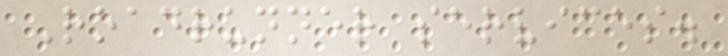Roadrunner services.
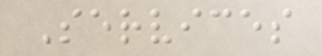Services
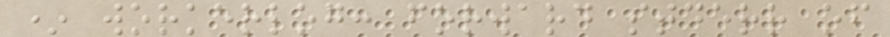* workerlog: forward stderr of
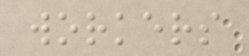workers
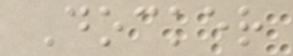Docker
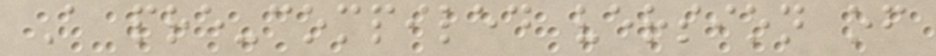A pre-compiled version of
